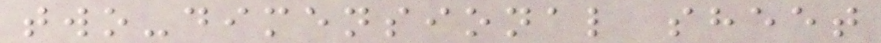two-dimensional sheet
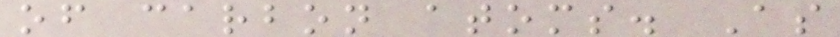of carbon atoms. As
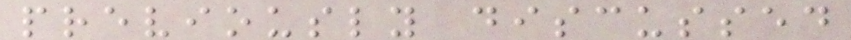previously discussed
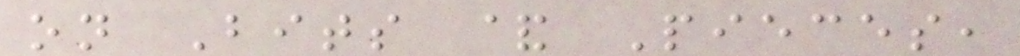on Bits & Pieces,
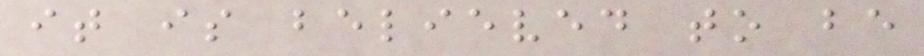it is believed to be
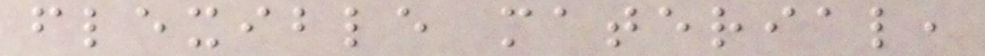flexible material,
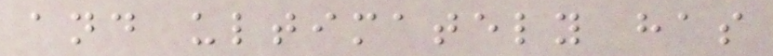and ultimately has
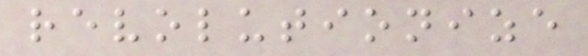revolutionize
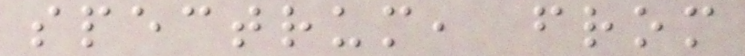spectrum, from
